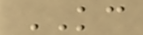KC
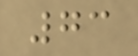73
